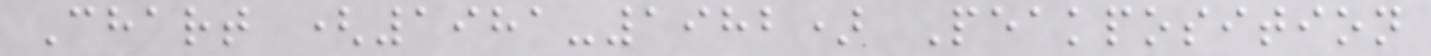Chart (1981-1982) Peakposition
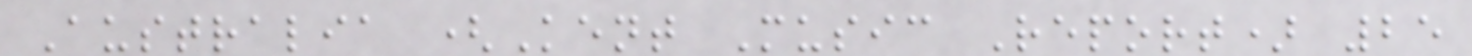Australia (Kent Music Report) 25
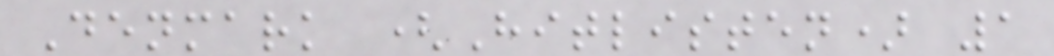Denmark (Hitlisten) 1
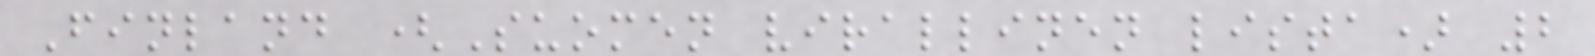Finland (Suomen virallinen lista) 2
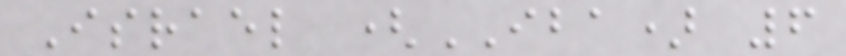Israel (IBA) 6
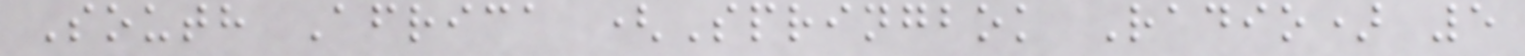South Africa (Springbok Radio) 5
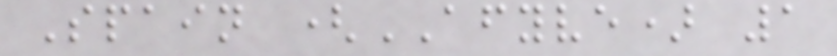Spain (AFYVE) 1
